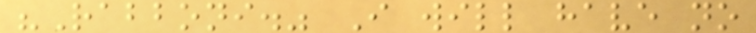"Rabboni." I will have no
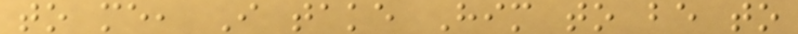to me, I take Him to be to
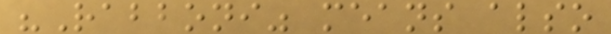"Rabboni" means also
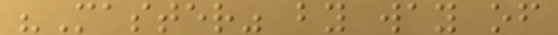"Master" by way of
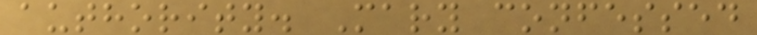authority. Mary confessed
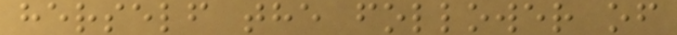herself the follower of
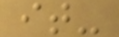it-
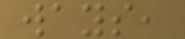ways,
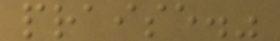praise."
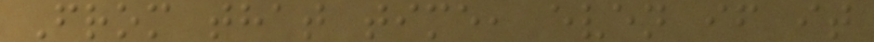From that time, even if it
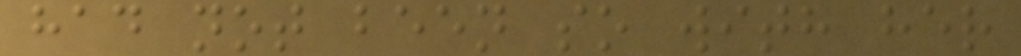had not been so with her
